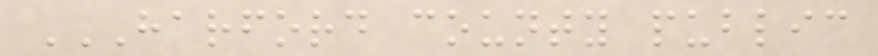HARFORD COUNTY PUBLIC
